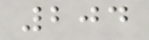204
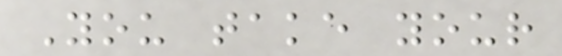You take your
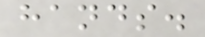hands.
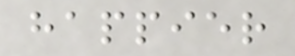happier
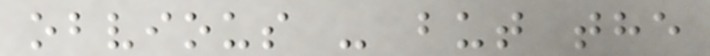obvious - but the
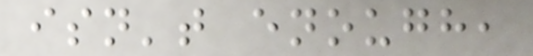isn't enough,
